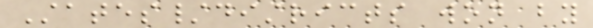States/districts won by
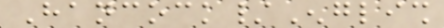Hancock/English
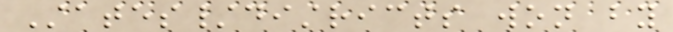States/districts won by
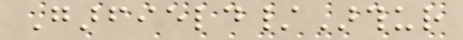Garfield/Arthur
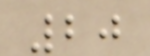20
